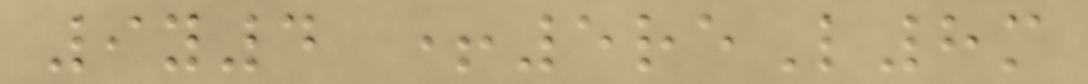9y4 +5reL8m
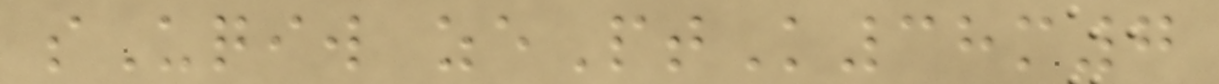sUqiw zePtK38m7
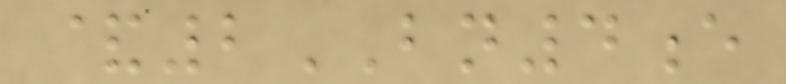&2BN4e
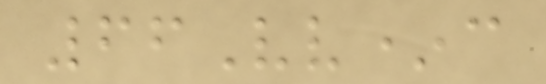66Vv*c
